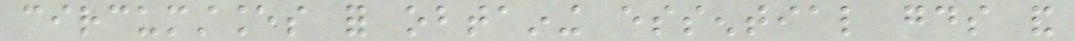circumstances for obtaining essential goods and
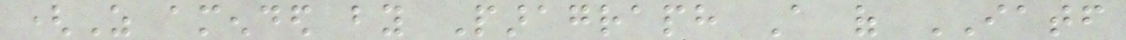(As amended by Paragraph A of IATF
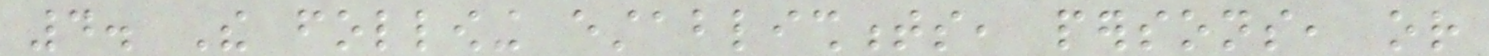4. The following establishments, persons, or
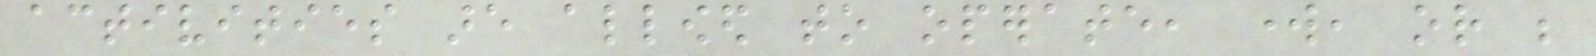activities are allowed to operate, work, or be
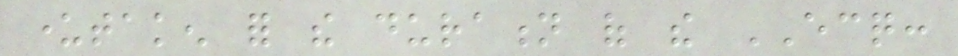undertaken for the duration of the ECQ:
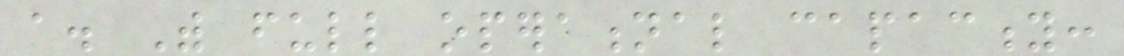a. With full operational capacity:
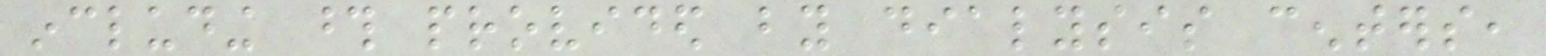including those provided by dialysis centers,
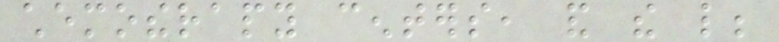chemotherapy centers, and the like;
